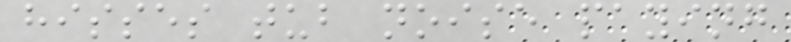hisses tub noise paying
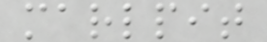marlpit
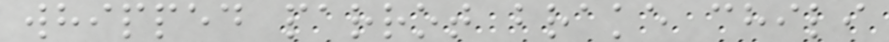whipped parrot brake chili
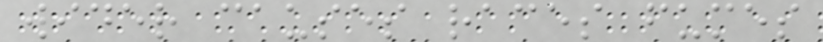wider causes races fumes
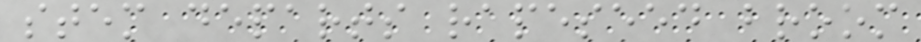stem departs rapeseed broom
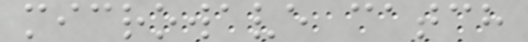microwave catch
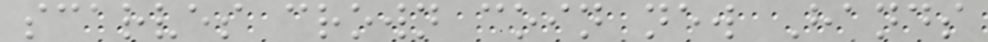scarves crown coin new Hands
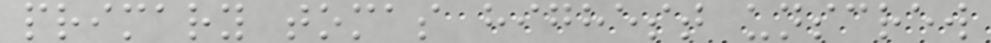primary tomas highest unscrew
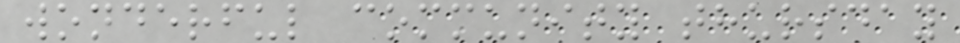wonderful community thursday
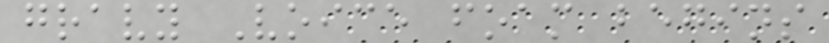gravy Voice foam begins
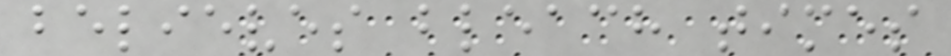believes bleach times
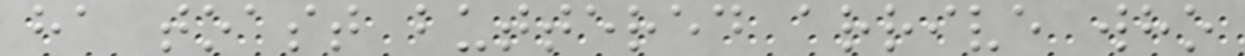ha toast buttered arrive who
